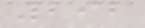292
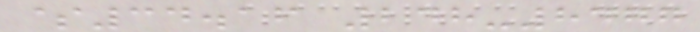$34.16 248-8477
